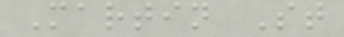Martin St
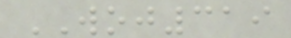WOJ319
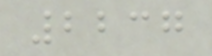2237
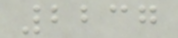2237
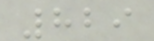829
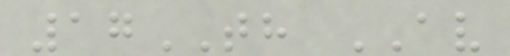17TH AV
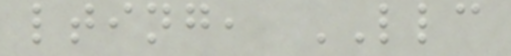lting, LLC
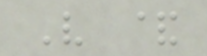V &
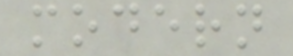modern
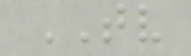TV
